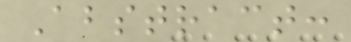Abstract:
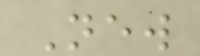New
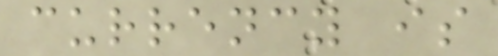currency is
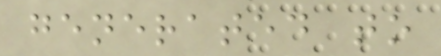generated to
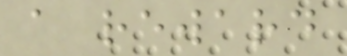a reward
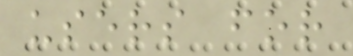users for
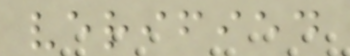verified
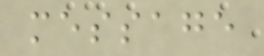message
